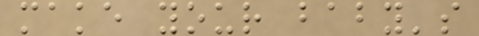make your baby's
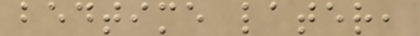bedtime later,
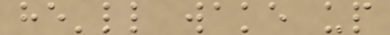he'll wake up
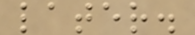later.
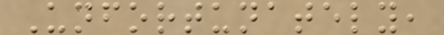Unfortunately,
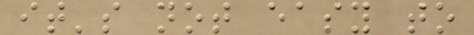it's not easy to
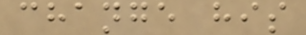change his
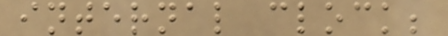internal clock;
